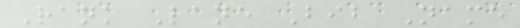Rank Lane Bib Name
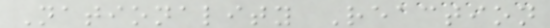Nationality Reaction
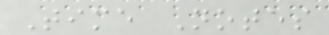Time Notes
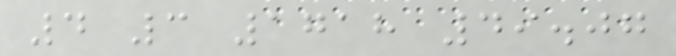4 3 1718 49.07
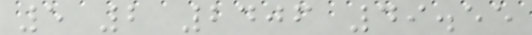5 2 2406 49.55
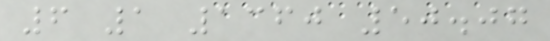6 1 1360 50.07
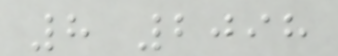8 2098
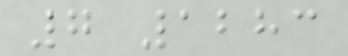7 1283
